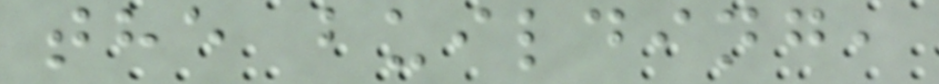the building,
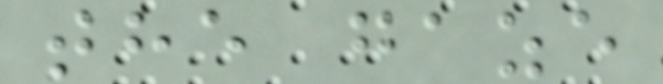the gaze
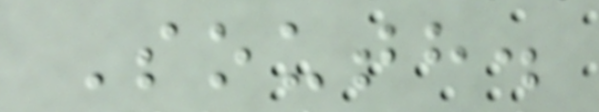South.
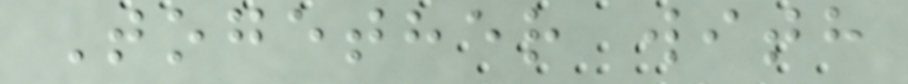Together with
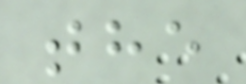the
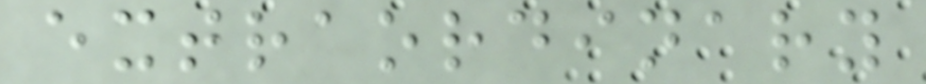extraordinary
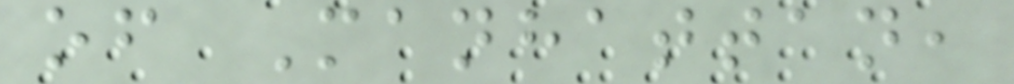of Manhattan,
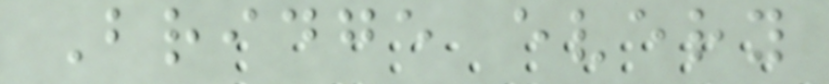Bridge every
